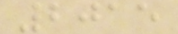2015
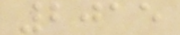2015
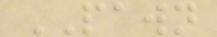PAWN
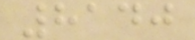8140
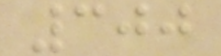300
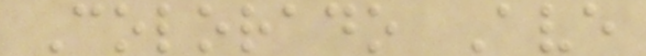Colorado Ave
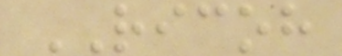RICOH
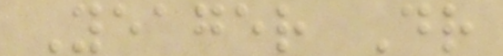Yeager Dr
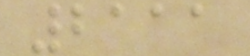2111
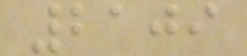2109
